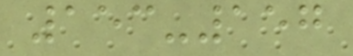153-157
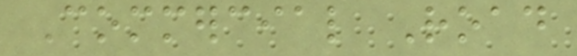Commercial Road
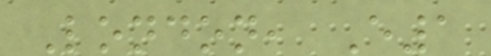London, E1
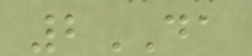2DA
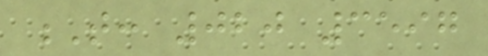T: 020 3597
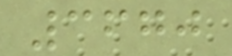3670
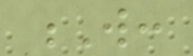W:
